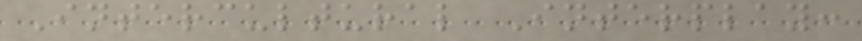Intercultural Interplay:
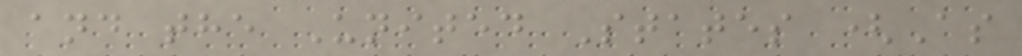and the United States (As
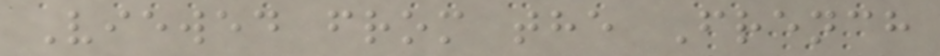Viewed from the French
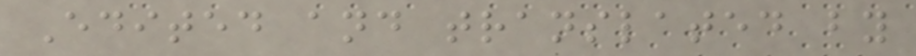Edited and translated by
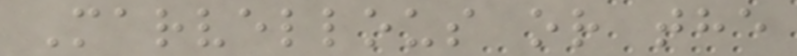Marvellous or the
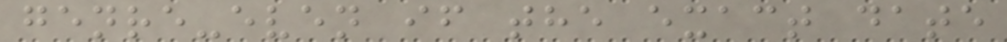genre-even if the exact date
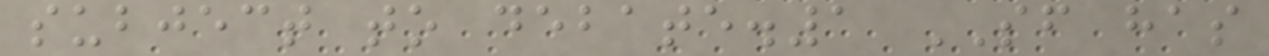subject to debate.1 SF has
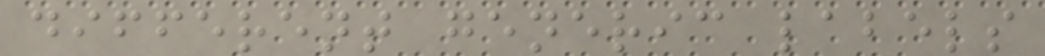different generic labels
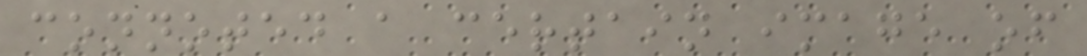connoted a certain image of
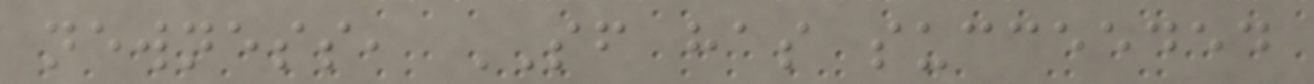newness, SF has succeeded
